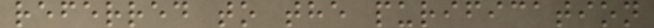referred to the purification
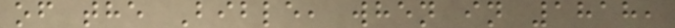of the Bible, when in 1818,
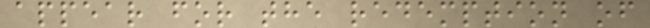appear for the redemption of
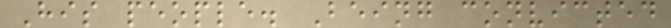His people. Being convicted
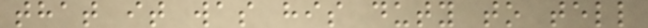that it was his duty to tell
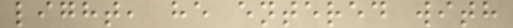light, he entered with
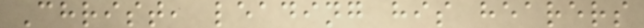Christ, leading his hearers
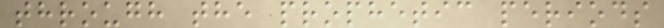through the prophetic periods
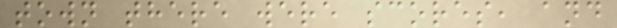town there were scores, and
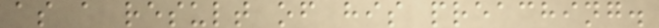as a result of his preaching.
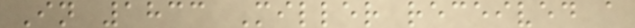In 1833 Miller received a
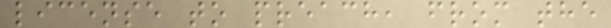license to preach, from the
